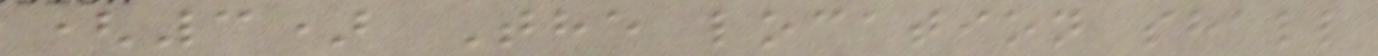(3) The location shall
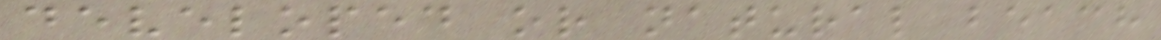developed or natural beach
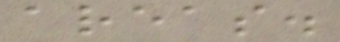areas.
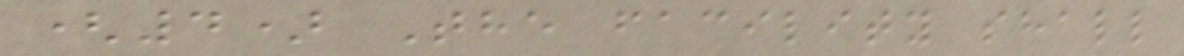(4) The facility shall
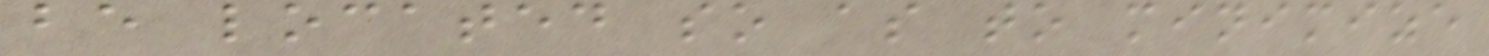be located so as to minimize
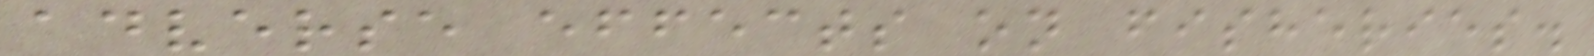adverse effects on fisheries.
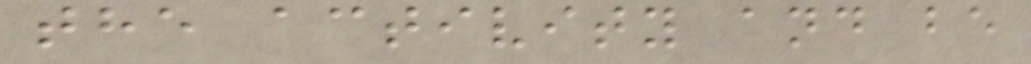the activity and be
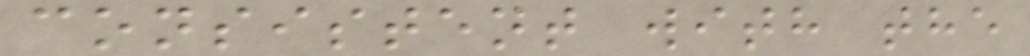consistent with the
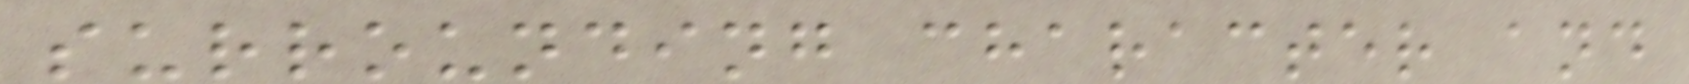surrounding character and
